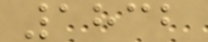1832
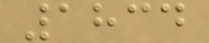1834
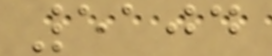5104
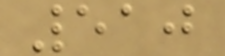510
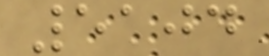5104
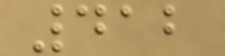412
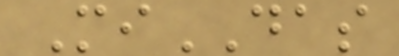MiDAS
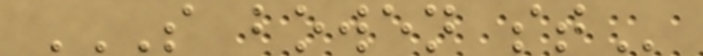S BOWEN ST
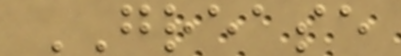GREASE
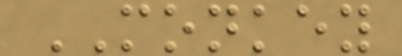MONKEY
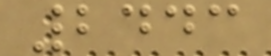2443
